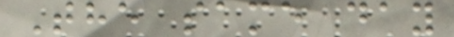The same day
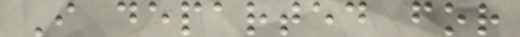I departed for
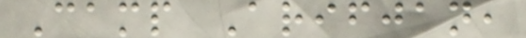Camp Arifjan,
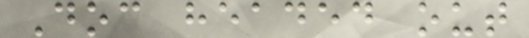Doc headed out
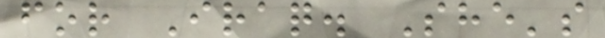for Iraq. She's
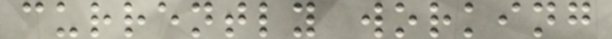currently working
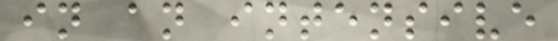in an intensive
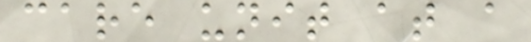care unit at a
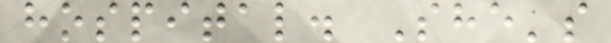hospital. She's
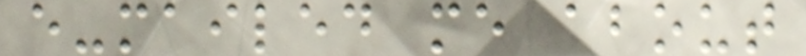e-mailed me about
